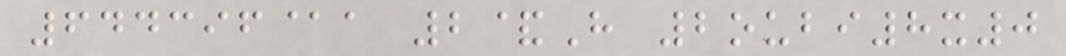644396@a 2&H 2oubi8x0
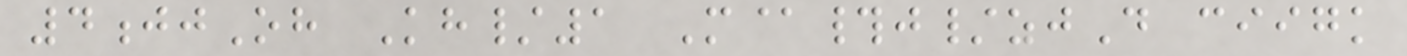4jjOh Kh/1 M@#j/zjD ciigk
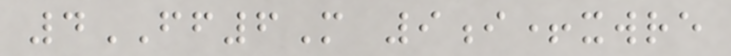4FF6M 9i+xwre
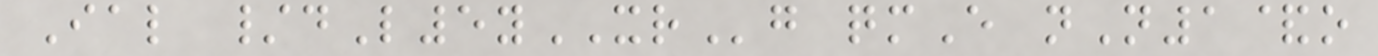Ial /dL5yXRg qmE nN1&o
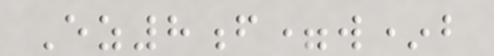Ez8f=w*b
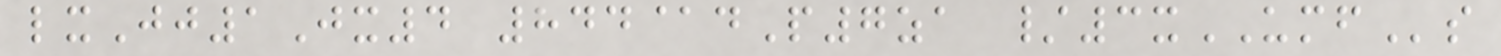lxJj1Jx4 844@dP7za /3xUMFs
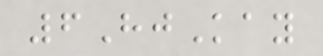6HjKay
